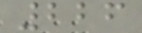226
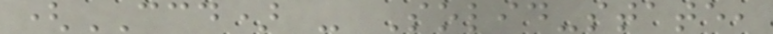(CCD) - Solid-state,
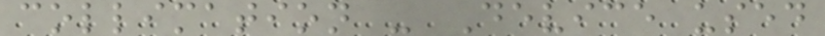collimation - Device used
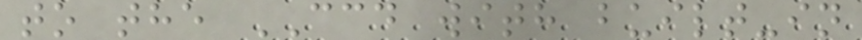to the CCD with built-in
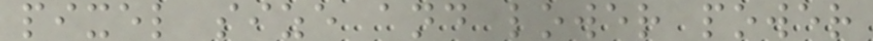pixel size and lower power
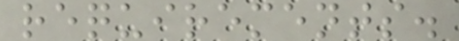requirements.
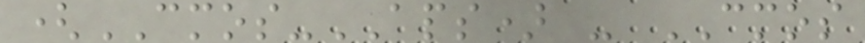(CMOS-APS) - CMOS
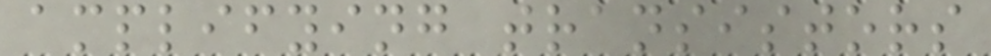amplifying transistors
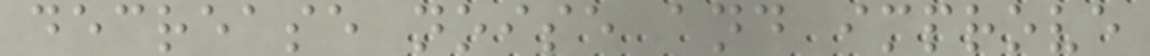decrease noise and improve
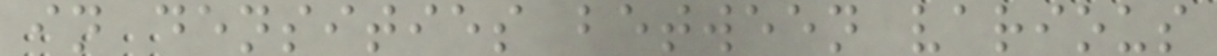in densities between various
